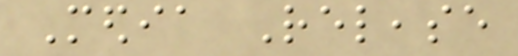Media Release
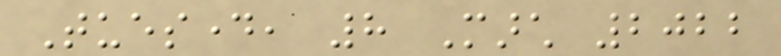Tuesday, 8 March 2022
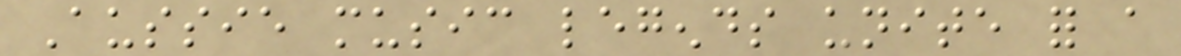Aussie music legends unite for a
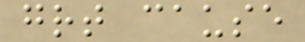great cause
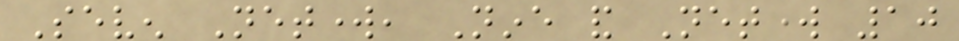Seven Network, Nine and Network 10
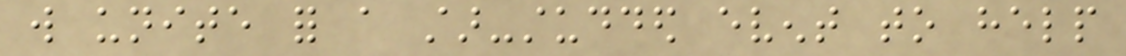will unite for a star-studded event to help
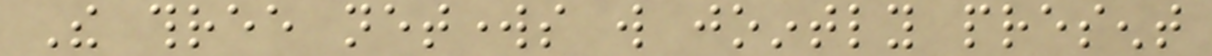The three networks will jointly present
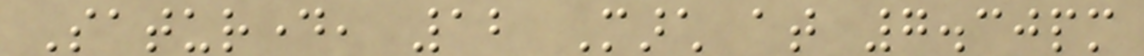Saturday, 12 March at 7.30pm
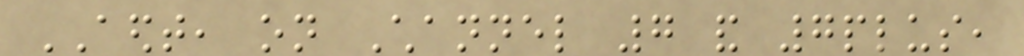AEDT, on Channel 7 and 7plus,
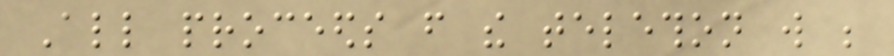All proceeds from the telethon will be
